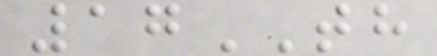17TH
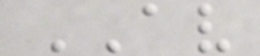AV
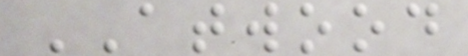ATWOOD
